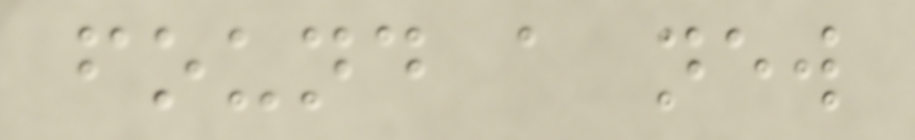found a new
